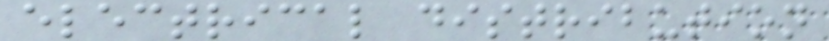electrical distribution
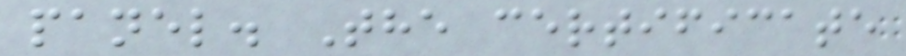panel. The certificate
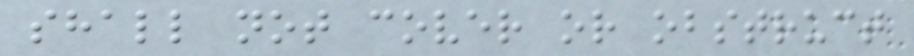shall not cover or obstruct
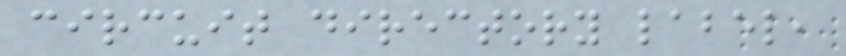circuit directory label,
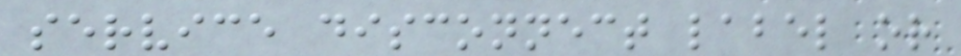service disconnect label or
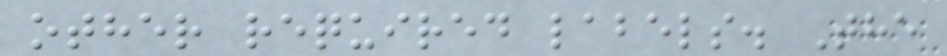other required labels. The
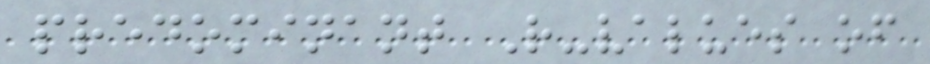predominant R-values of
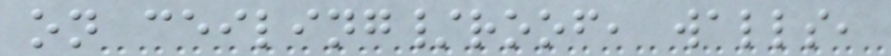on ceiling/roof, walls,
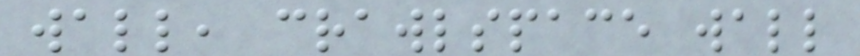wall, crawlspace wall
